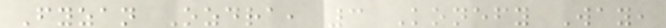Fyzan Ozdra, 3 Konefy Way,
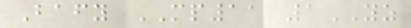Bafy MP11 1YZ
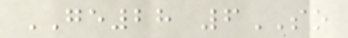GE28 6SO
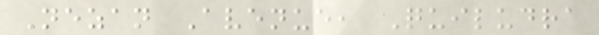Nezan Avenue, Quiludra
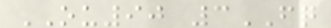OU90 3FQ
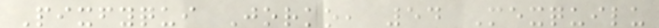Pixfyqui Jorko, 54 Mexquilu
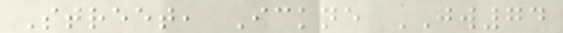Street, Ickne JW74
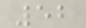52
